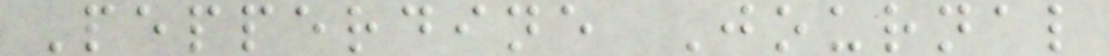Pepperdine Journal
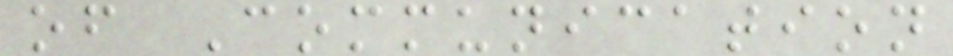of Communication
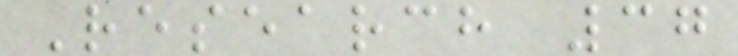Research 37
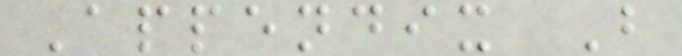Appendix B
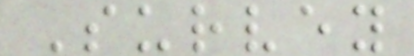Survey
